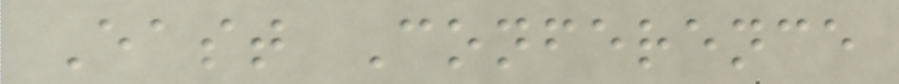East Conference
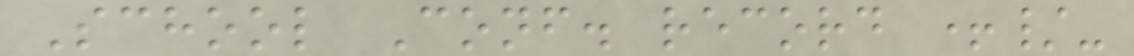School Conf. record +/-
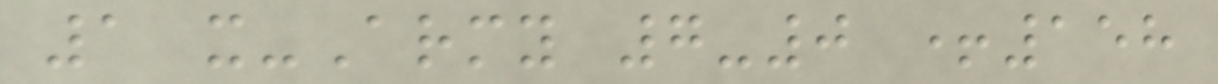1 x-Army 7-0 +158
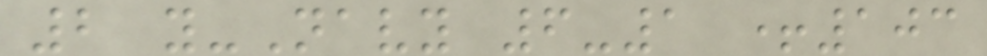2 y-Navy 6-1 +103
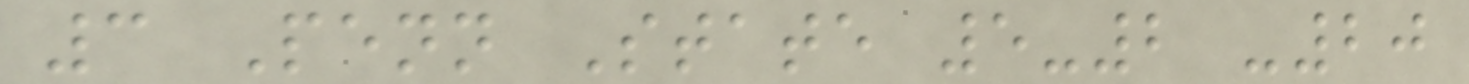3 Penn State 5-2 -20
